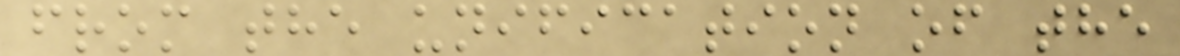from the unification of the
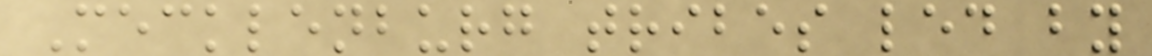Mecklenburg tribes led by
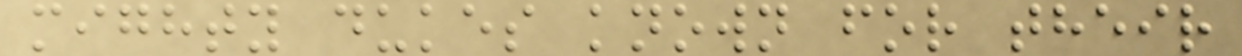mighty dukes known for their
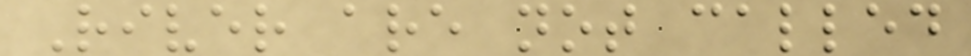River are not called
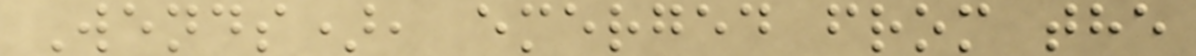Wends), emerged from the
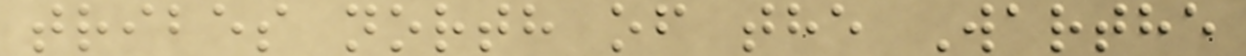tribes north of the Warthe
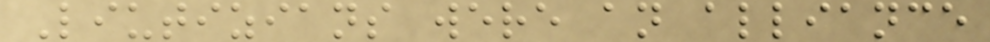Liutizians were an alliance
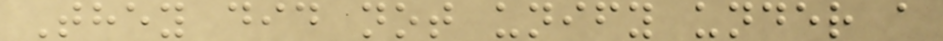They did not unify under a
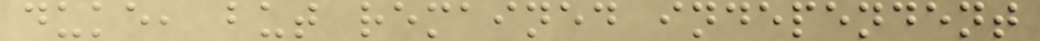duke, but remained independent
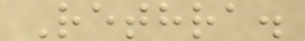Rethra.
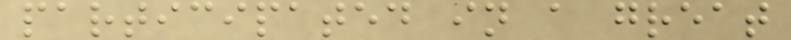participated in a great
